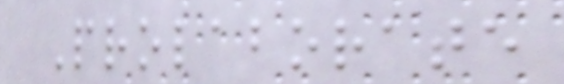Prolaborate
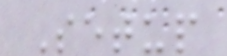Setup
